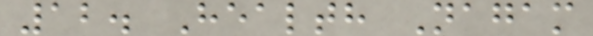12. Health Nagam
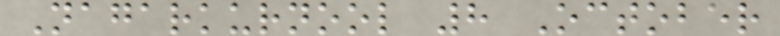Nagarkurnool 8 October
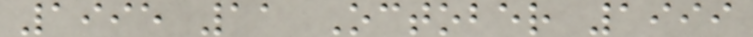1995 11 October 1999
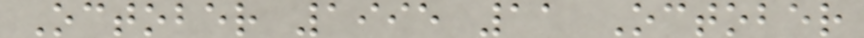October 1995 11 October
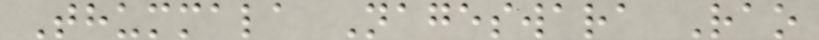Thummala Nageswara Rao
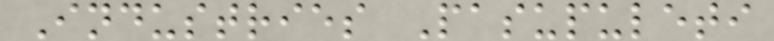Industries Pasupuleti
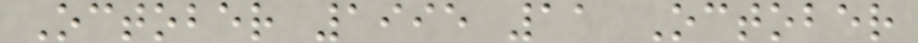October 1995 11 October
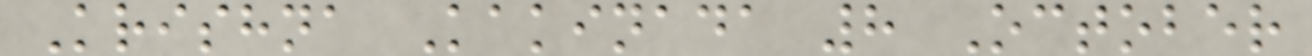Krishna Kakinada 8 October
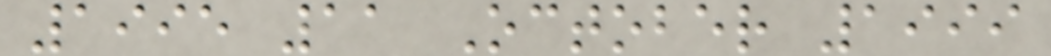1995 11 October 1999
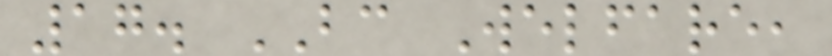17. BC Welfare,
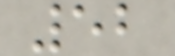52
